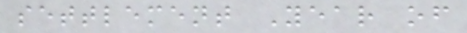settlement Year of
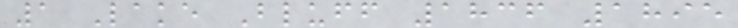1 Lake Bluff 1836 1895
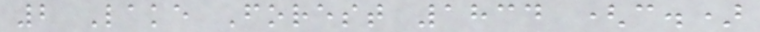2 Lake Forest 1834 (c.)
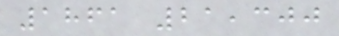1861 21,300
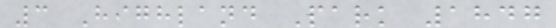3 Highland Park 1847
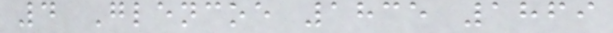4 Glencoe 1835 1869
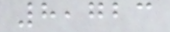8,723
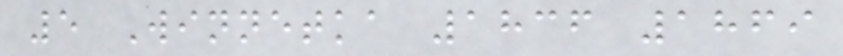5 Winnetka 1836 1869
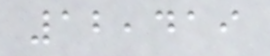12,419
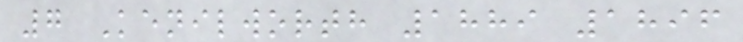7 Kenilworth 1889 1896
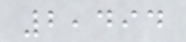2,494
